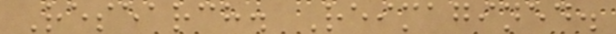Research. Reimagined.
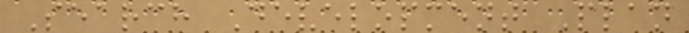Search Development Plan
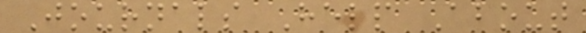Journals Help About
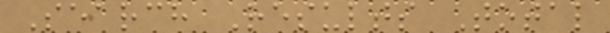Search Results Total
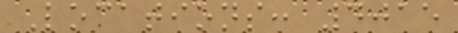Locations: 4015
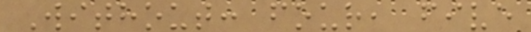Without: four, five
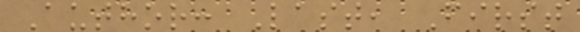Author: Last, First
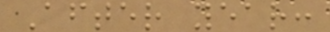After year:
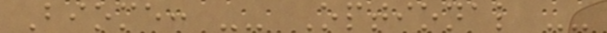Biome: -- Optional --
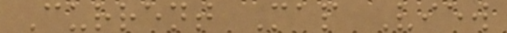Current Map View
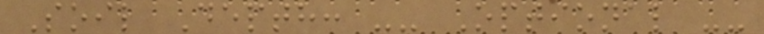Soil Depth: -- Optional --
